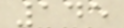145
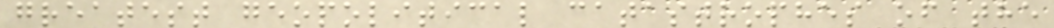greatest geopolitical catastrophes of the
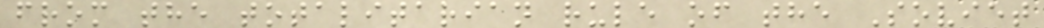from the totalitarian rule of the Soviet
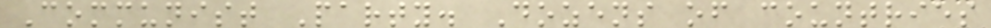Communist Party. Dozens of countries
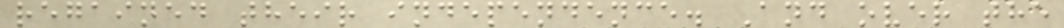regained their independence. And over the
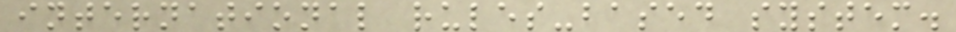international rules-based system.
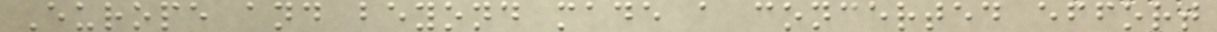Europe and beyond made a concerted effort
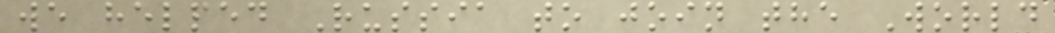we helped Russia to join the World
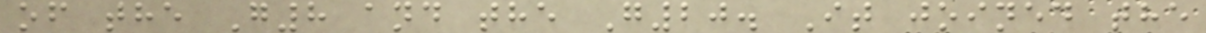of the G8 and the G20. It joined the
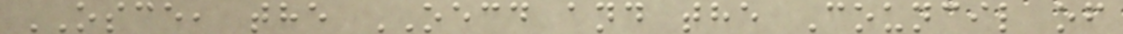OSCE, the OECD and the Council of
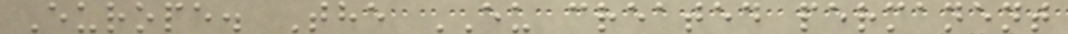Europe. The EU created permanent
